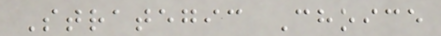Strategic Choice
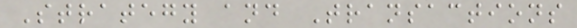Strategy and Transactions
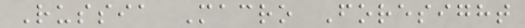Russia Macro Foresight
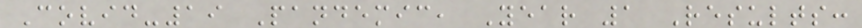Covid-19 Pandemic, Year 1 Results:
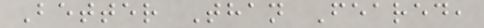Better Than Feared,
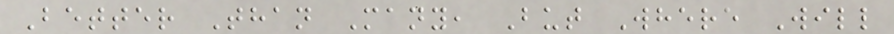Better Than Many, But Where Will
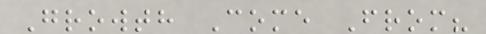Growth Come From?
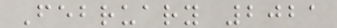February 2021
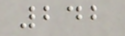242
